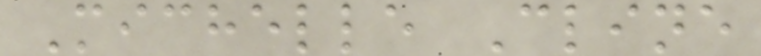Michelle Cline
